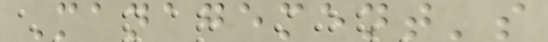Management's
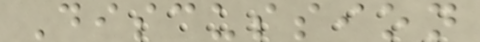Discussion
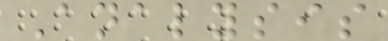Analysis
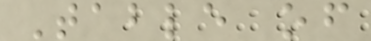Table of
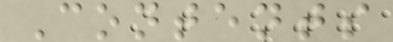Contents
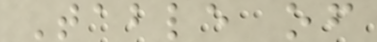Table of
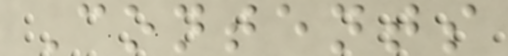Contents
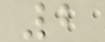2
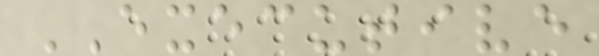EXECUTIVE
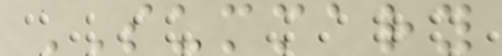SUMMARY
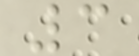3
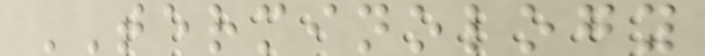TERMINOLOGY
